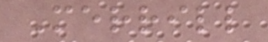Merrill
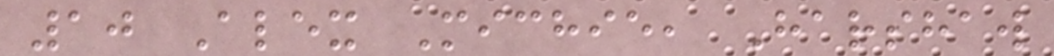10 Alex Michie, Harshaw
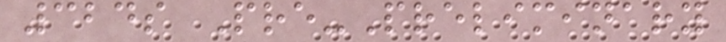324s Pre-Preliminary
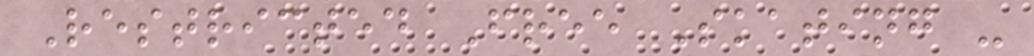Restricted Free Skating -
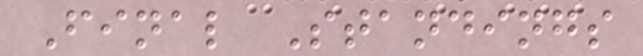Final Standings
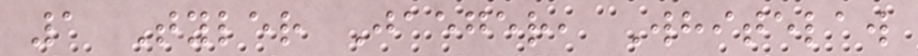1 Tyler Jaeger, Whitelaw
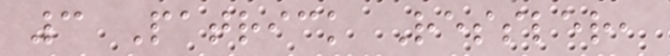3 Patrick Ressler,
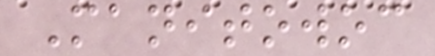Manitowoc
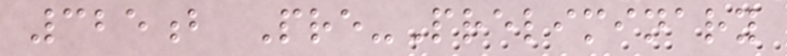325b Pre-Preliminary
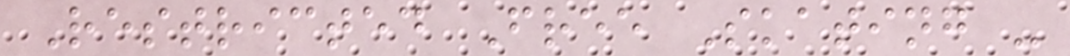Restricted Free Skating -
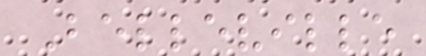Belleville
